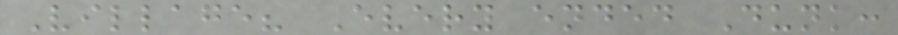Village? Every ended Dunk:
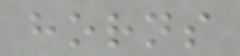horns
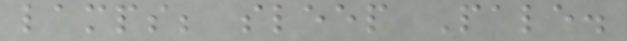lamps; sleep Pale.
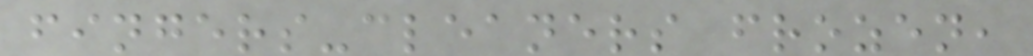fingers-cleaners frozen,
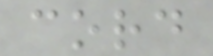cord
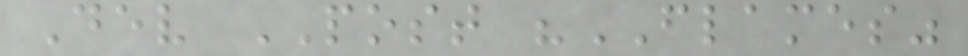Dev POST "FLAMES"
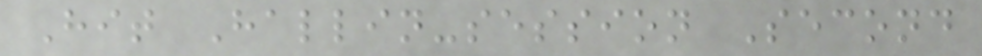Hit Hallin-session Second
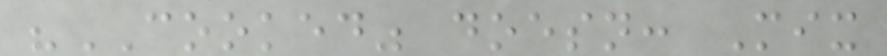"COOKED" doesn: Mix
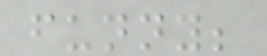funny;
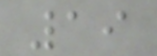19
